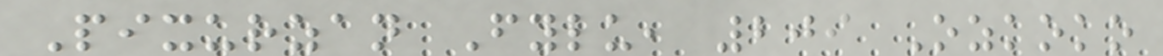Pixurzan Fylu, 209 Ozkoko
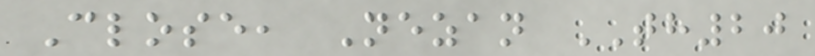Close, Nezan TH20
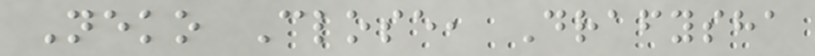Neko Close, Drafysha
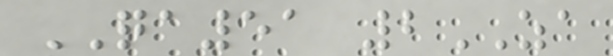QA51 2ZA
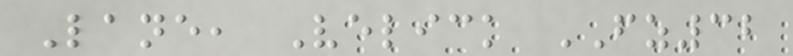Lane, Velick FZ32
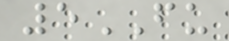5FU
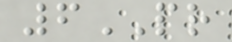6PR
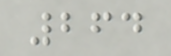264
